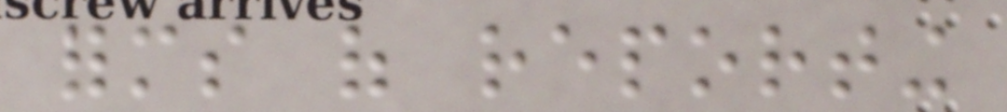forms of reporting
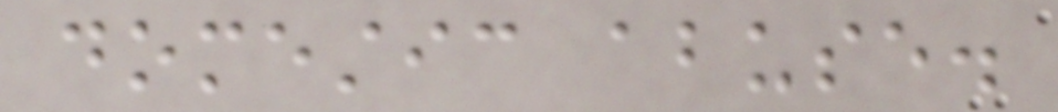domestic abuse.
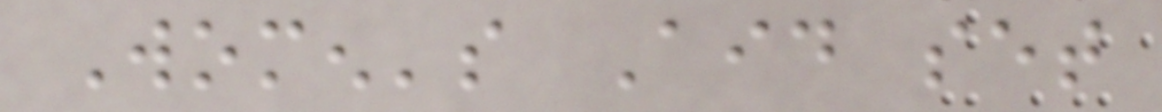Women's Aid set
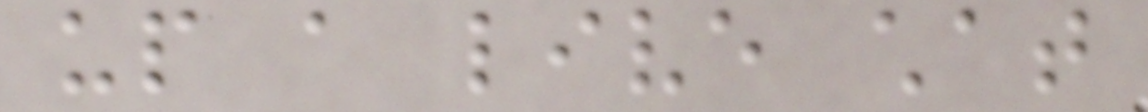up a live chat
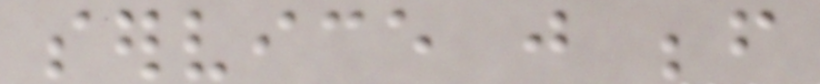service just before
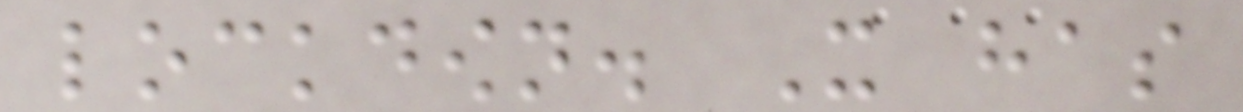lockdown. It has
